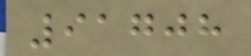91708
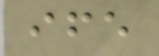ife
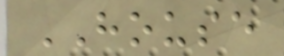HOUSE
